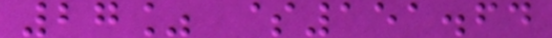27% $151.64
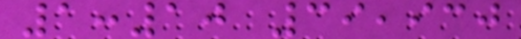1:10 39,930
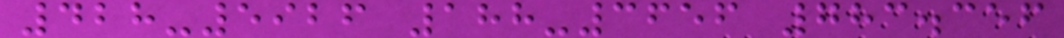428-5926 188-3656 783.356
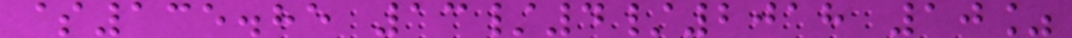$135.85 13/4/2018 10%
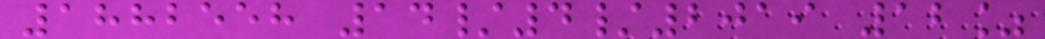1882558 14/4/2019 12%
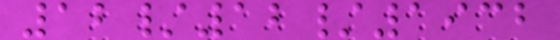12/12/1932
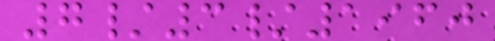7/3/1960
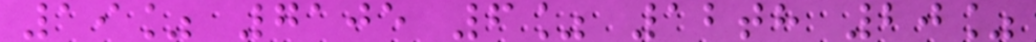19% 7105 6% 12th 20%
